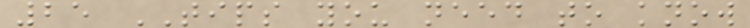25 TIPS you need to know
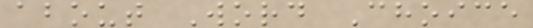about Word Choice
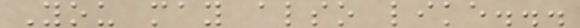You may also like...
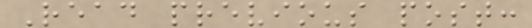Read previous post:
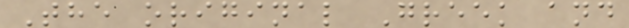The original Greek and
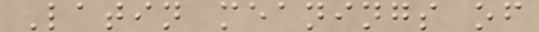Latin meanings of
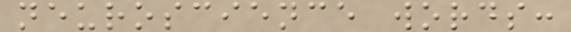neuroscience words:
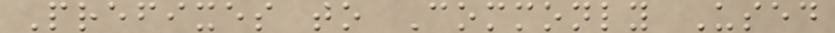Prefixes to Commonly Used
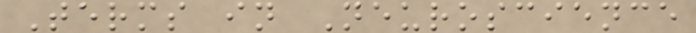Terms in Neuroscience
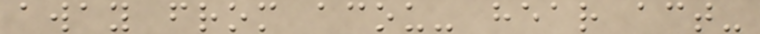away from acou- hear act-
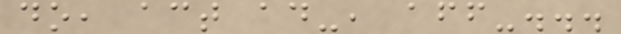do, act ad-, aff-...
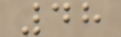48
